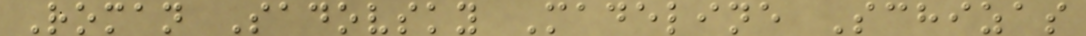Roman Sadovsky Madeline Schizas
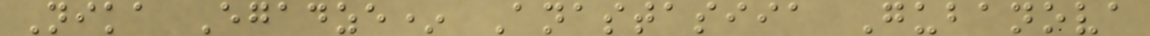Nika Egadze* Anastasiia Gubanova
